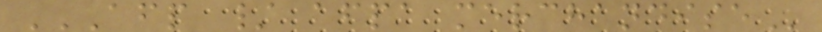AFP / AFPA MERCHANDISE
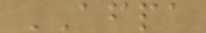AFPA
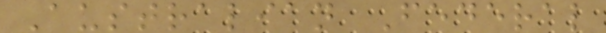Australian Federal
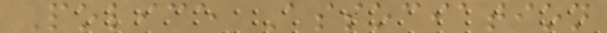Police Association
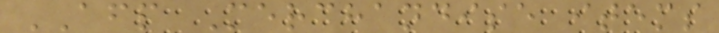AFP Merchandise items
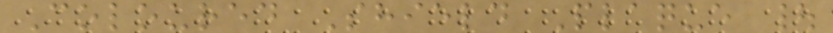Coloured Shield Plaque |
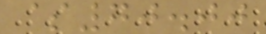$70.00
